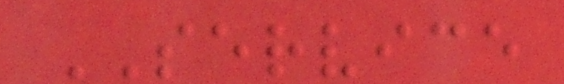SERVICE
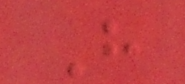H
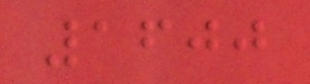1600
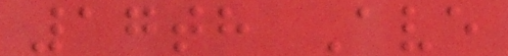17th Ave
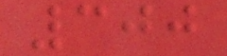300
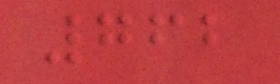762
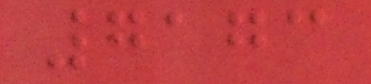7173
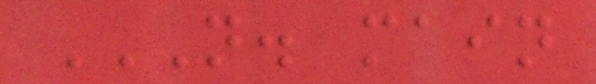N. MAIN
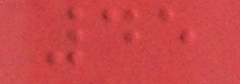45
